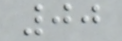00
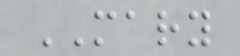MARY
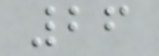26
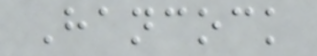Hancock
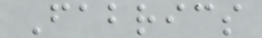Fabrics
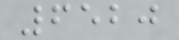6520
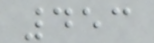453
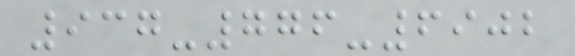937-776-6902
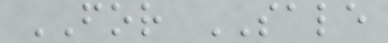FOR SALE
